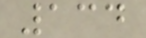134
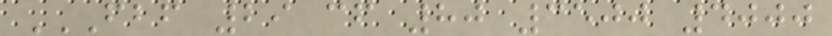FBF 29 CF 80 3500 4000
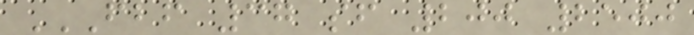FBF 37 SF 200 2500
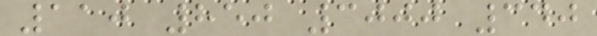110 850 3000 340
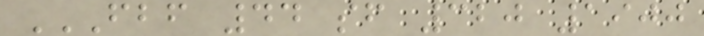FBF 44 SF 320 1900
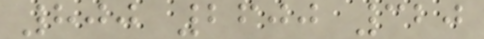800 2600 320
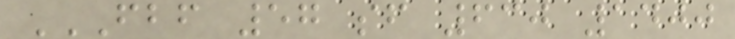FBF 57 SF 630 1400
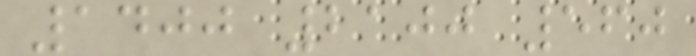1400 2100 560
